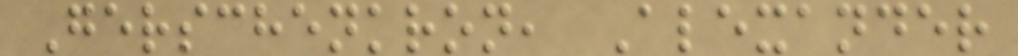Gerschenkron, Alexander
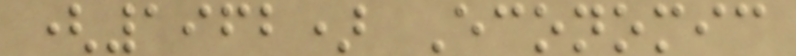(1962) Economic
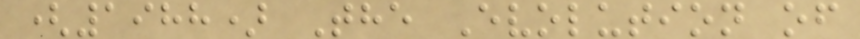(1988) The Evolution of
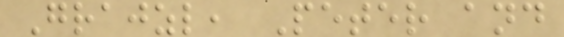Grajzl, Peter and
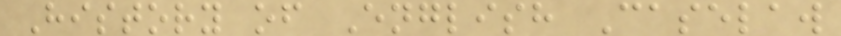History of English Caselaw
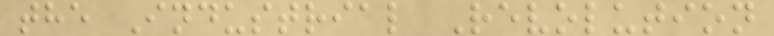the Industrial Revolution
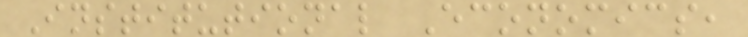Institutional Economics,
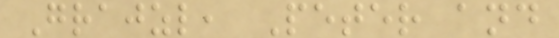Grajzl, Peter and
